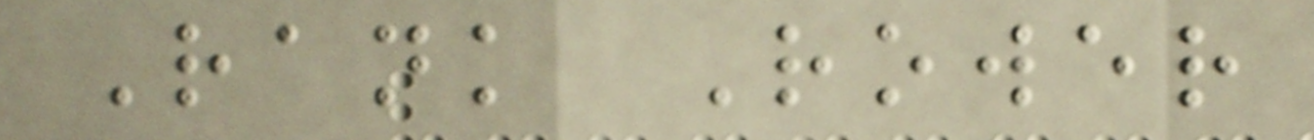Rank Rower
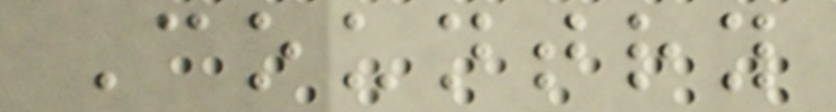Country
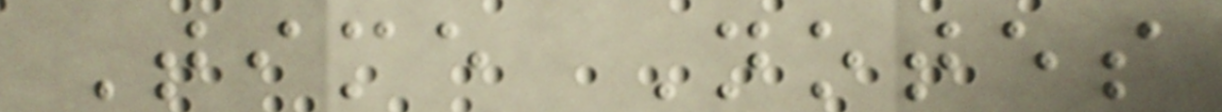Time Notes
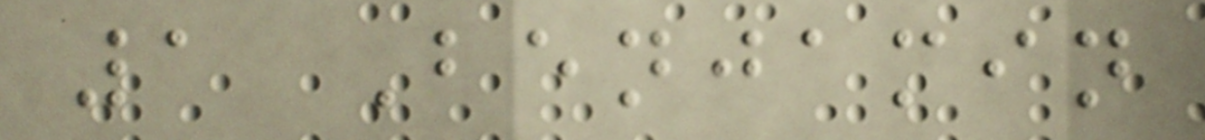1 Benjamin
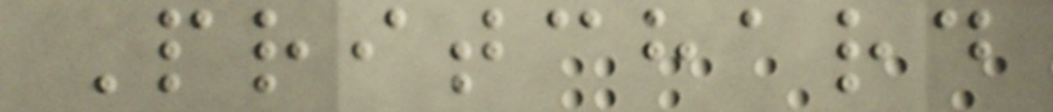Pritchard
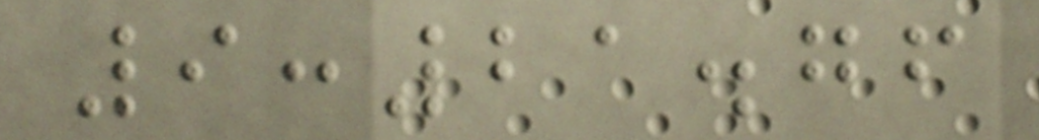9:21.76
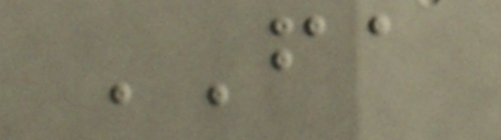FA
